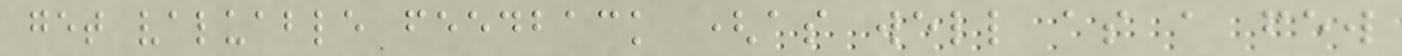get valuable feedback (as well as a few
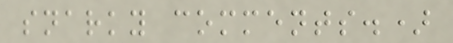snarky comments.)
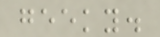geeky.
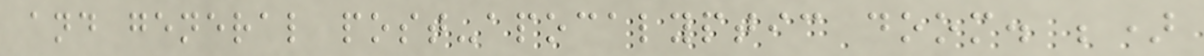and general post-apocalyptic doom. ;)
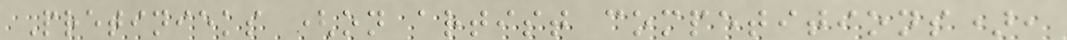Pretinieks (on artist competitions),
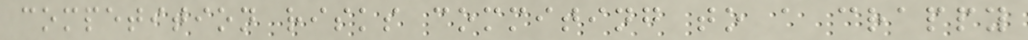competition risks commiting to a crappy
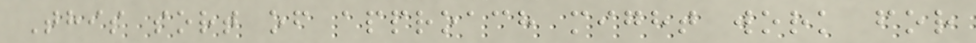This sort of approach might work for
